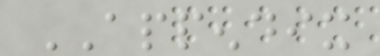APPENDIX
